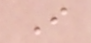I
